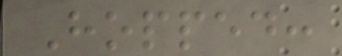Hopped:
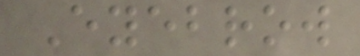Eyebrow
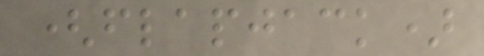(flapjack)
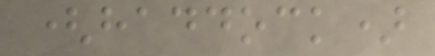(haddock)
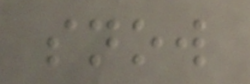snow
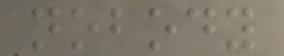nobody
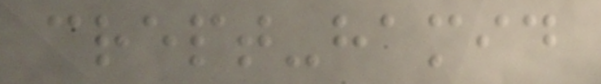crept-hamid
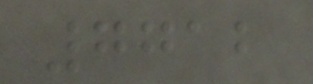7712
